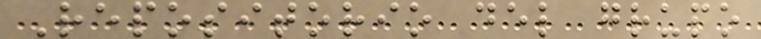Repositorio del grupo
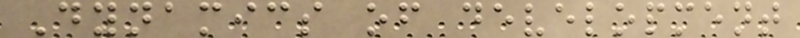Dynamics of development
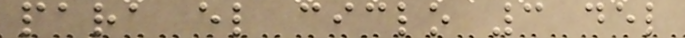para el ciclo 3 del
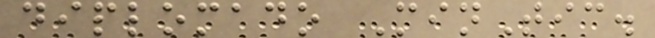diplomado MinTic.
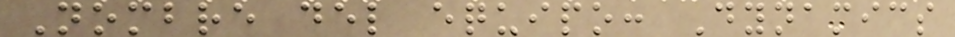Nombre del equipo: Dynamics
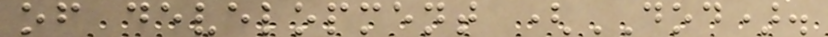of development (DOD).
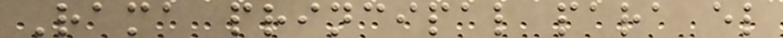Rama principal para el
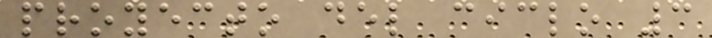proyecto del ciclo 3
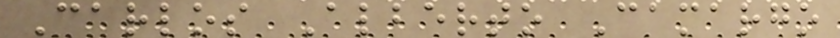Carlos Alberto Camargo
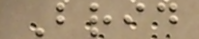Brid
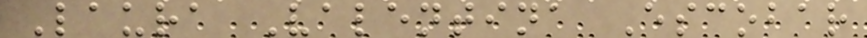Laura Valentina Escobar
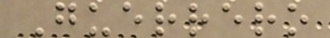Guerrero
